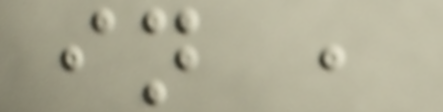in ,
